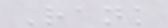Rank
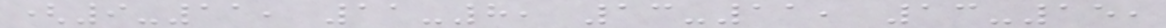(9-11, 11-8, 13-11, 13-15,
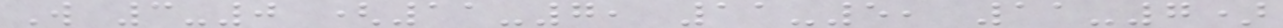W 3-0 (11-7, 11-5, 11-7)
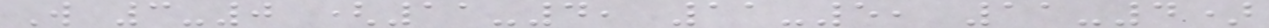W 3-0 (11-4, 11-5, 11-4)
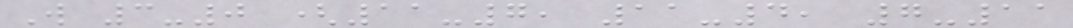W 3-0 (11-7, 11-4, 7-11
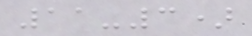11-3)
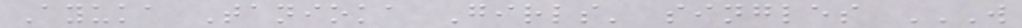Ayuka Tanioka Girls' singles W
